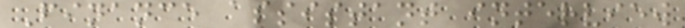Finance assistant interview
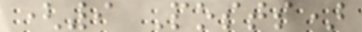(9 Posts)
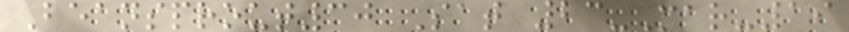Beansprout30 Sat 23-Mar-19
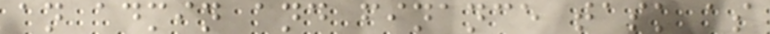an admin and finance task as
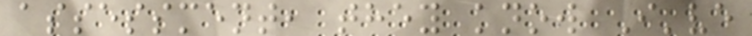assessment, they know I've
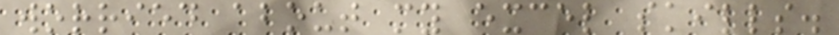worried about my excel skills.
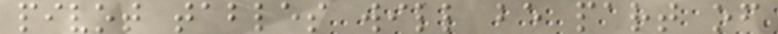pivot tables will be part of
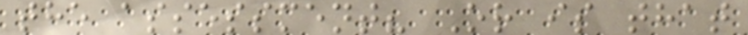the assessment? Or is that
